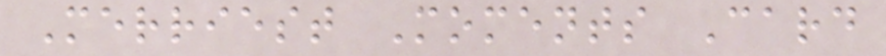Merriest Moments Card
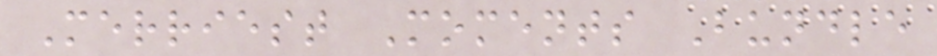Merriest Moments Bundle
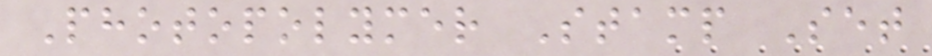Photopolymer Stamp Set
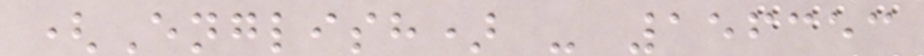(English) - 156353
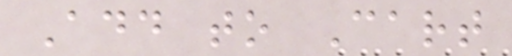Add to Cart
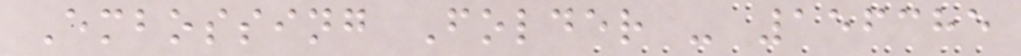Embossing Folder - 156385
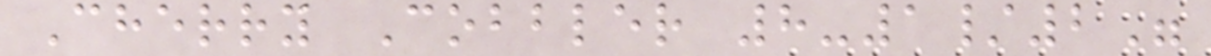Cherry Cobbler 8-1/2"
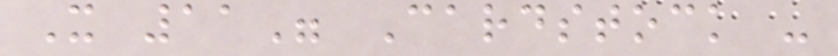X 11" Cardstock -
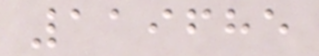119685
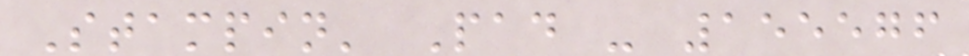Stampin' Pad - 155576
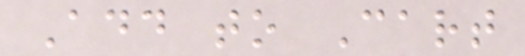Add to Cart
